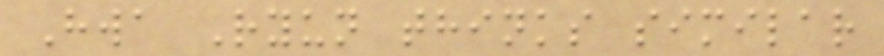Hwa Ryun thinks similar
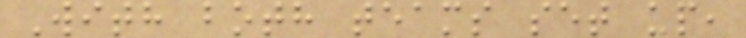With both teams set up,
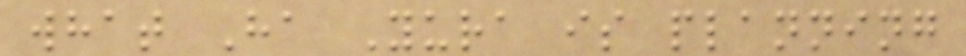what Ha Yura is planning
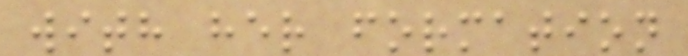with her formation
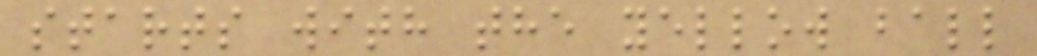starts with the yellow ball
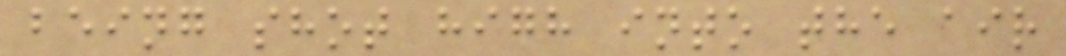being shot high into the air
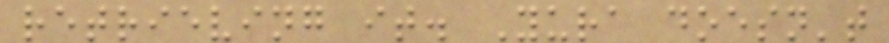retrieving it. Yura doesn't
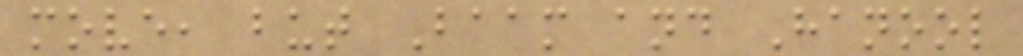move, but Baam and Hanool
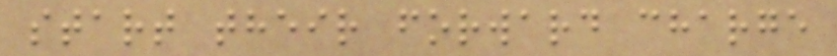start their forward charge
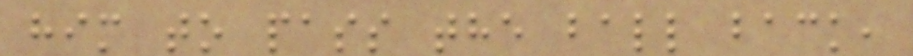him to pass the ball back,
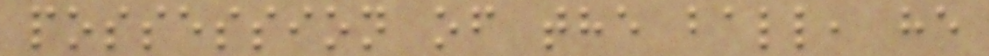possession of the ball, he
